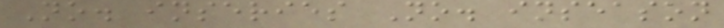No. inseries No. inseason
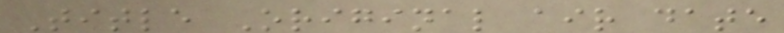Title Original air date
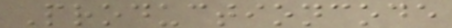Productioncode
